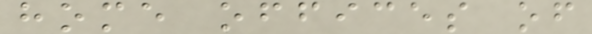home offices of
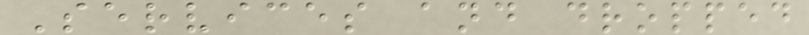Services and dropped
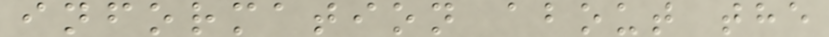information about the
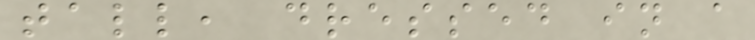tall, dressed in a
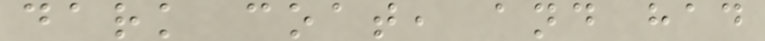dark coat, and had
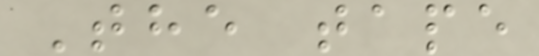The tape
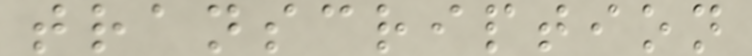transcription
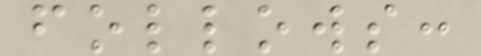follows:
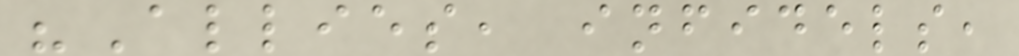"Allies, infidels,
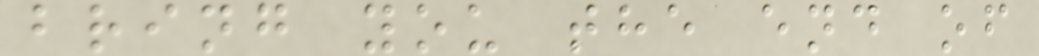bring you the end of
